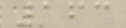163
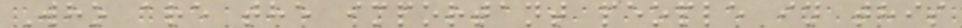Who are the important people in this
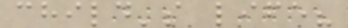child's life?
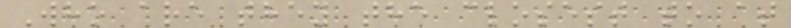Who are they the closest to at
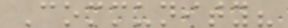Community?
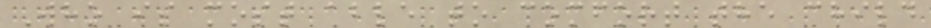Who is most able to comfort the child
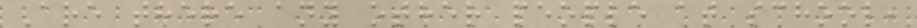Are there any other people at school,
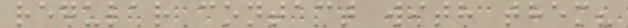regular contact with them?
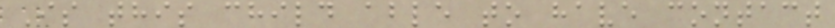Is this child able to have contact
